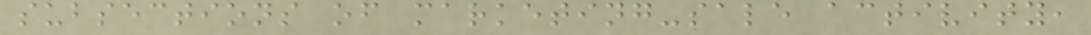subsections of marketing-sale activity,
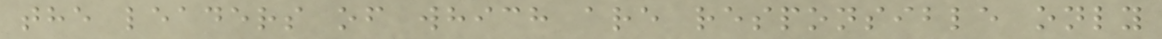the leaders of which are responsible only
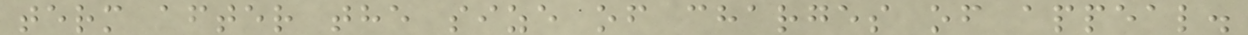term after the size of charges of appeal.
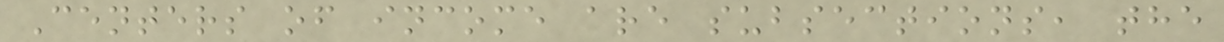Centers of income are subsections, the
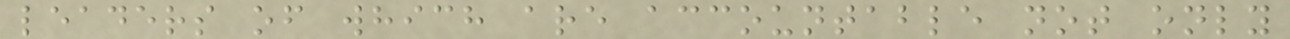leaders of which are accountable not only
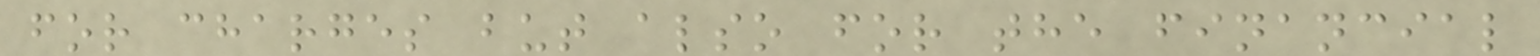for charges but also for the financial
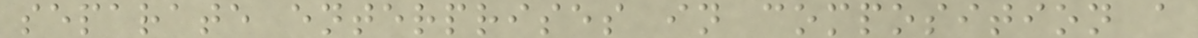separate enterprises in composition a
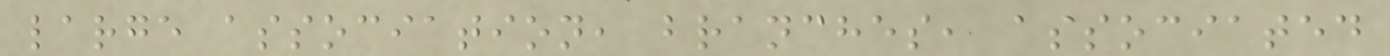large association, branches, associated
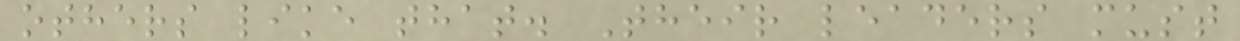others like that. Their leaders must
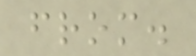from.
